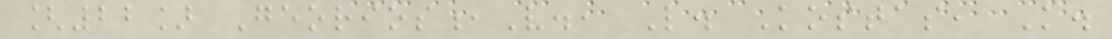[22] Georios,V., L. Kostas, K.
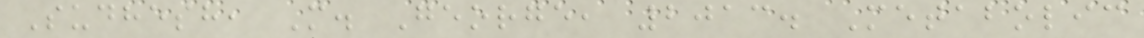Sudhesh, M. George, 2013. Metabolic
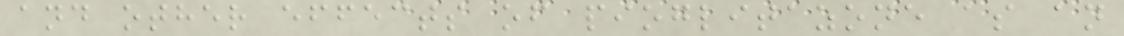and other effects of pioglitazone as an
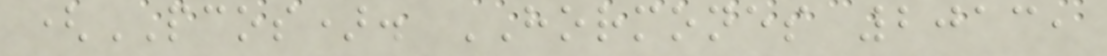(PCOS). HORMONES 2013,
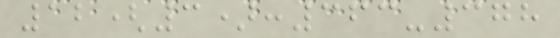12(3):363-378
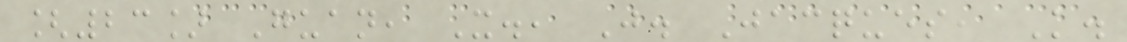[23] Guan, X., J. Jacques, K.
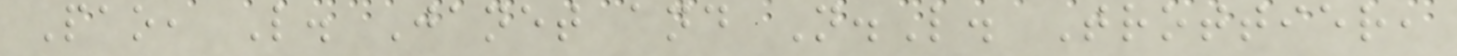Pao, L. Janet and N.L. Trottier,
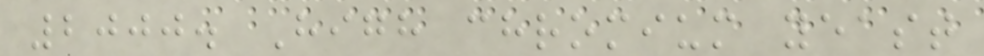2000. High chromium yeast
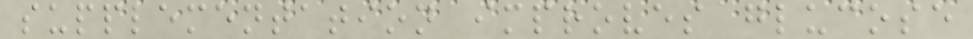supplementation improves glucose
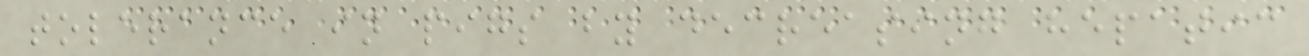tolerance in pigs by decreasing hepatic
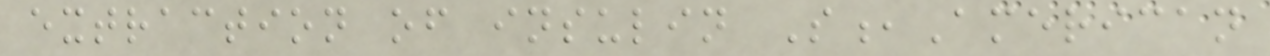extraction of insulin S,American
